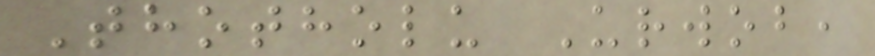Thotholu Urwob,
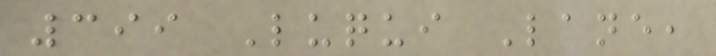399 Luqui Lane,
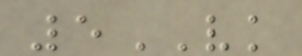5VK
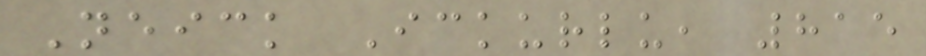Neick Ickurlu, 815
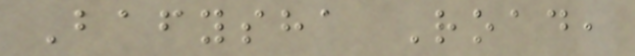Bafysha Road,
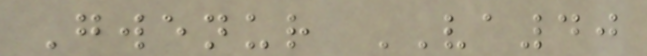Gwenur VA40
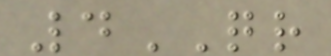4QR
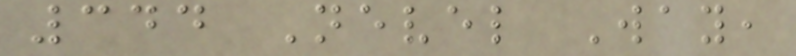344 Nevel Way,
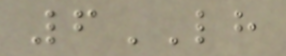6LH
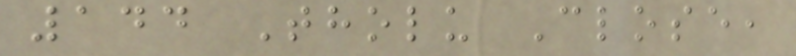144 Tholu Close,
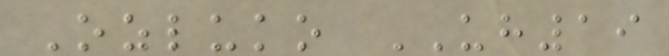Ozluko UH19
